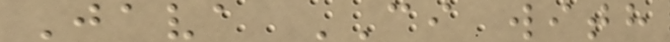Java CI with
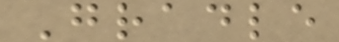Gradle
